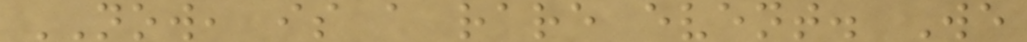NOW, is a rare event. We
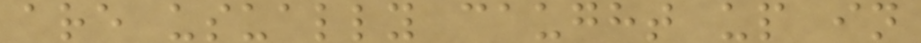are usually caught up in
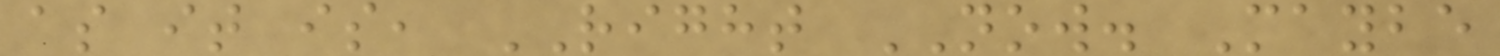as it is, RIGHT NOW. Maybe
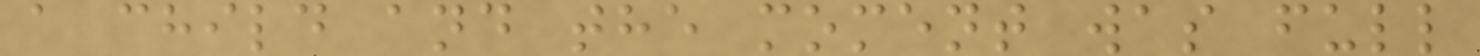a child and the moment was full
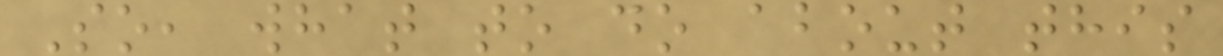So, what to do about this
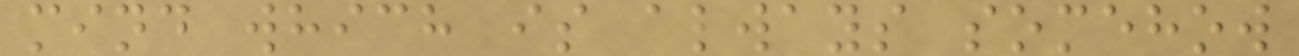mind which is always somehow
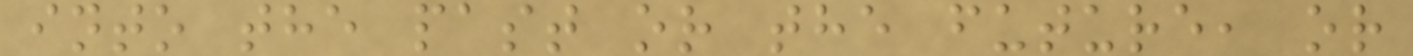into the past or the future, or
